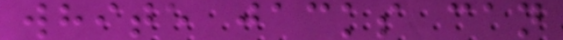white jacks can
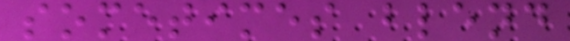sometimes blend
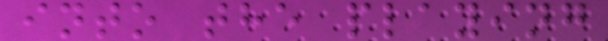into the playing
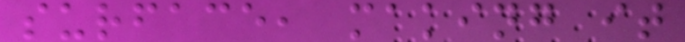surface, making it
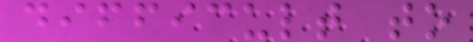difficult to
